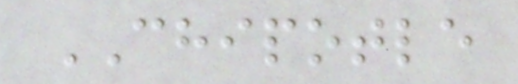CHIPOTLE
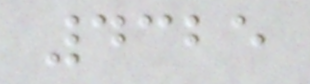4325
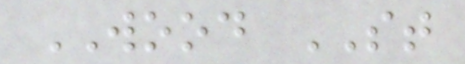WOOD ST
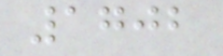1702
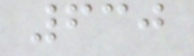630
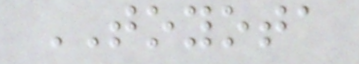TOYOTA
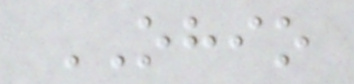OHIO
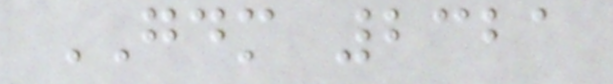GDM 2321
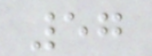57
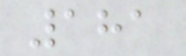181
